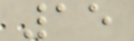15
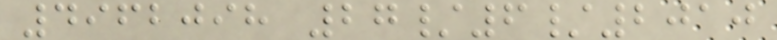4962098 27/6/2010
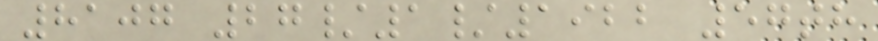8107 27/1/1922 57th
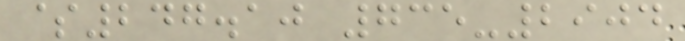$247.10 735-2904
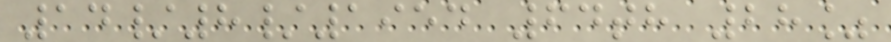14/8/1954 64th 28%
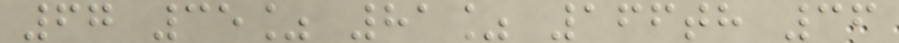67 35% 81% 166th 36
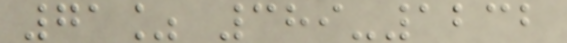71% 389-1232
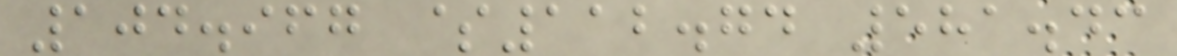104.967 $112.74 581.43
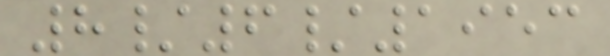8/6/1953
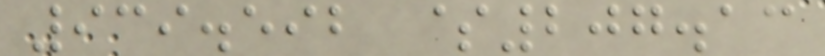939.592 $207.13
